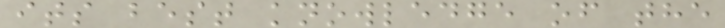its best knowledge of the
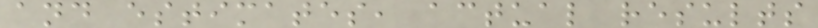and estimates, actual results
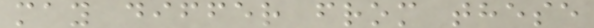may differ from these
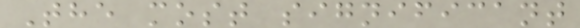The most significant
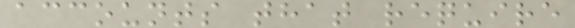accounts that require
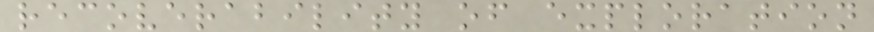recoverability of exploration
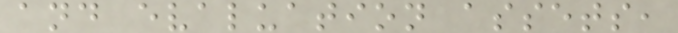and evaluation assets,
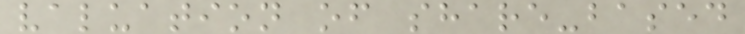valuation of share-based
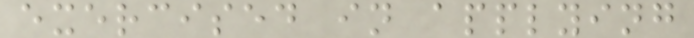exercised in applying
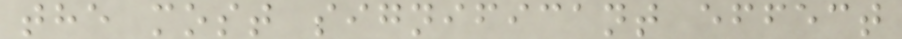the most significant effect
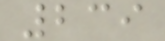239
